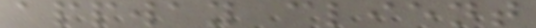appway client
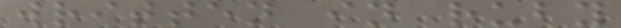written in ruby
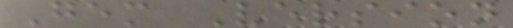Gem Version
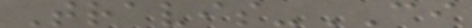Travis-CI
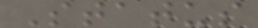Status
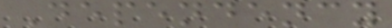Dependency
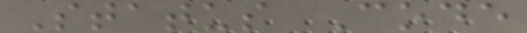Status Code
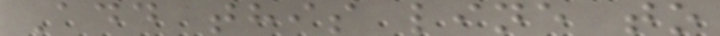Add this line to
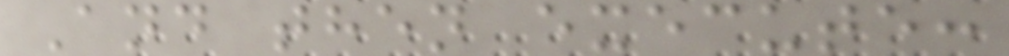And then execute:
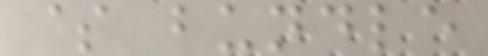$ bundle
